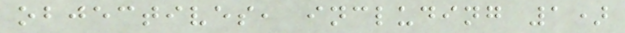objectives, including 1)
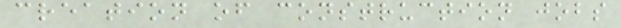creation of construction jobs
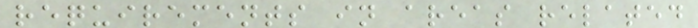requirements in areas related
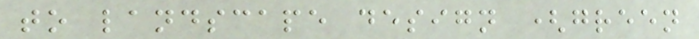to landscape design (green
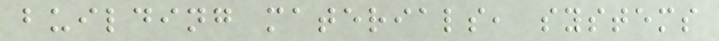building materials, systems
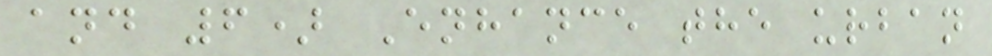and 6) Enhance the urban
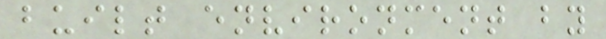built environment by
